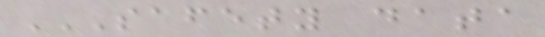SAFETY DATA
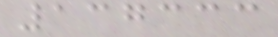137333
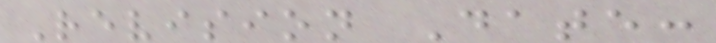Revision Date:
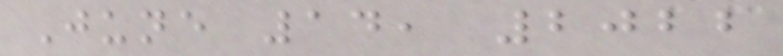June 14, 2022
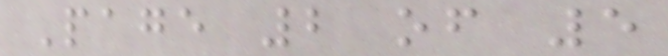Page 2 of 5
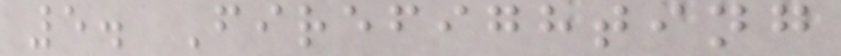5. Firefighting
